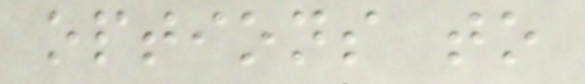options to
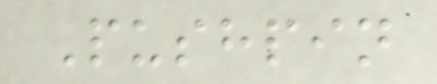Pushpin
